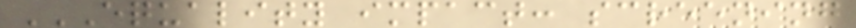EQUALITY IMPACT: SCREENING
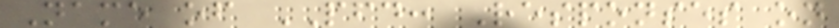Name of PFD: Responses on
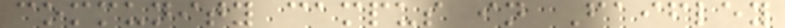community campus in Faifley
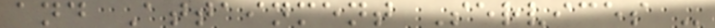and Attainment Services -
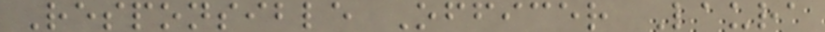Responsible Officer Laura
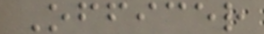Officer
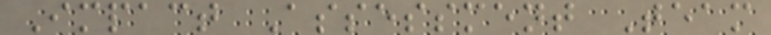Impact Assessment Team
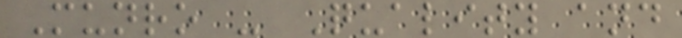Munro - Quality and
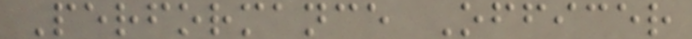Performance Officer
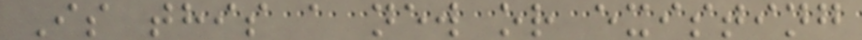Is this a new or existing
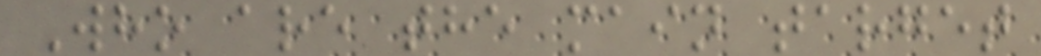Who are the main target
